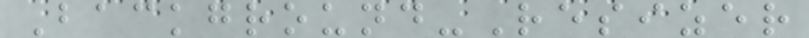Background-Resizer
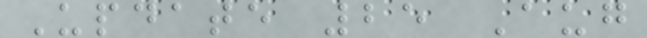Update 25 Aug
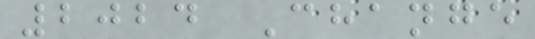2024 Change
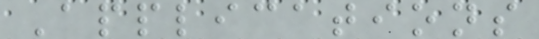Applications
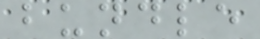bundle
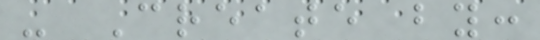- Create by:
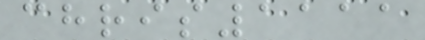chris1111
